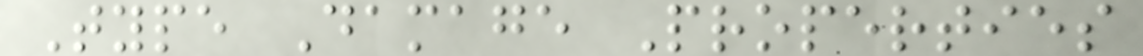Type Damage Properties
